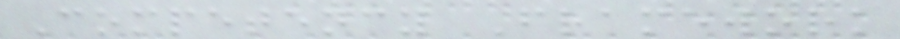Competency Framework
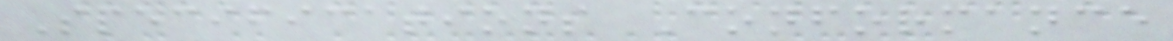Specifications Conformance
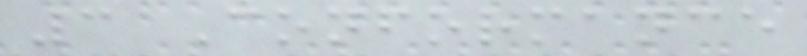3 Conformance
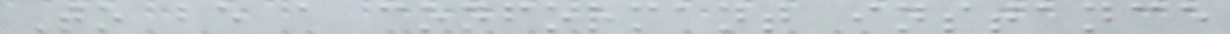To be a conformant instance
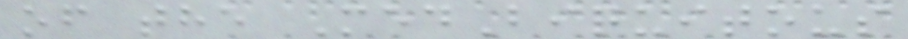of the MedBiquitous
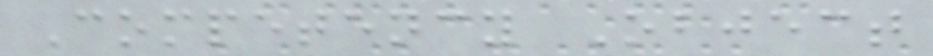Competency Object
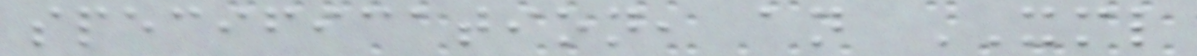specification, an XML
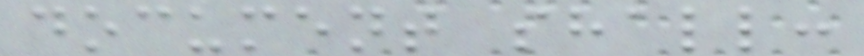document shall:
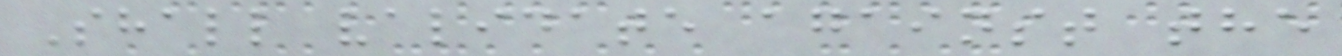Shall validate against the
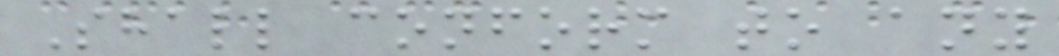Shall conform to any
